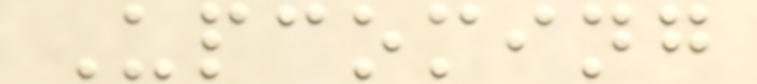Upcoming
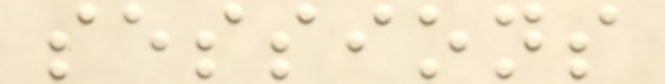sessions
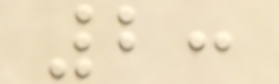2:
